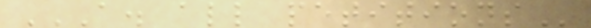A. ALL PETITIONS
